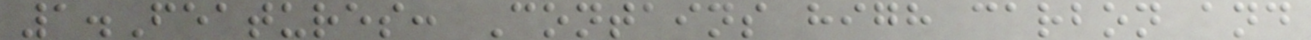1.Features: Contains high carbon and
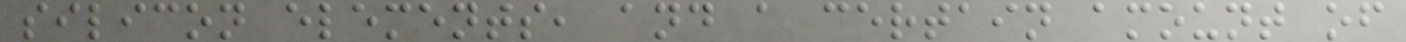silicon elements, and a certain amount of
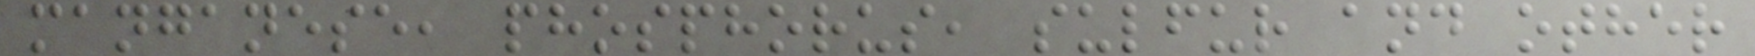manganese, phosphorus, sulfur and other
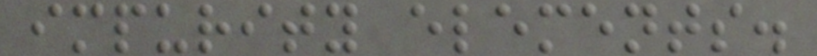impurity elements.
